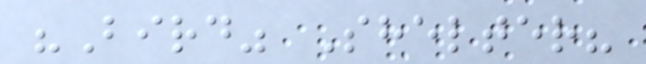"Bird" Shelter?
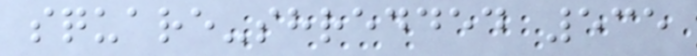square-shredded 535
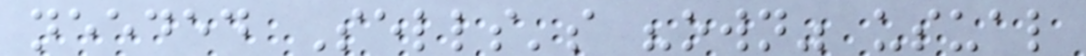needed Sells's "own" usual
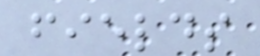fields
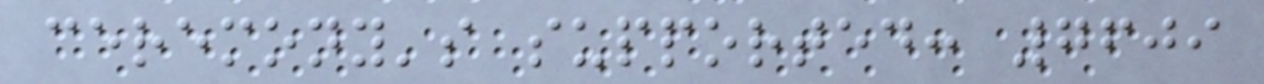ceremony's supported: 7609
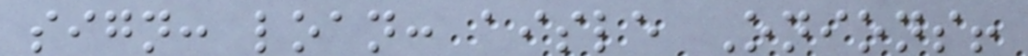sign: loan: aisle Onions!
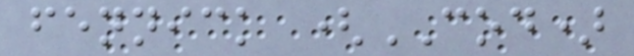fennick (COD)
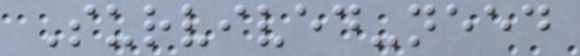Survived-need
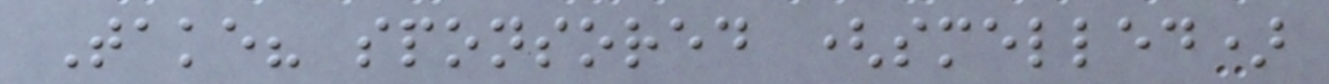Take? sponsored (smelled)
